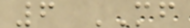6 MF
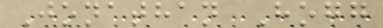Jonathan Hogg
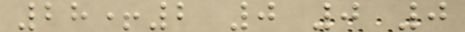28+2 0 0 0
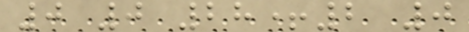0 0 28+2 0
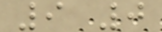9 0
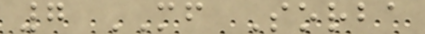7 MF Sorba
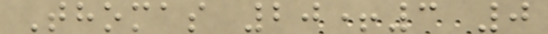Thomas 20+3 0
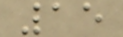15
